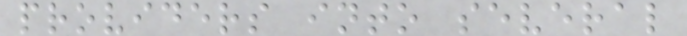providers into several
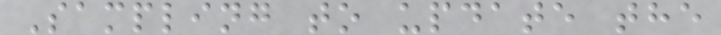Sampling to update the
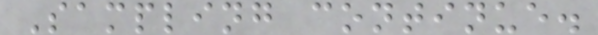Sampling continue.
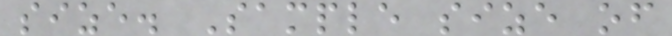size. Sample size of
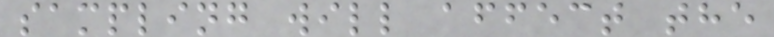sampling will affect the
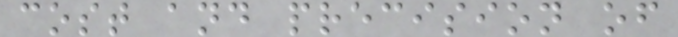cost and precision of
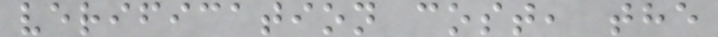verification cost, the
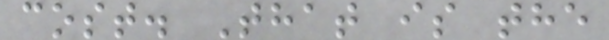cost. That is the
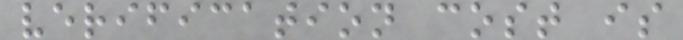verification cost is
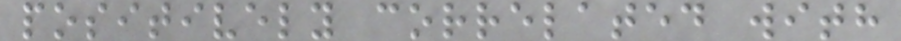positively correlated with
